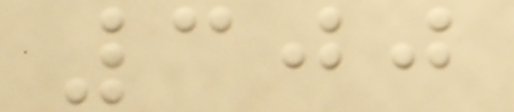300
